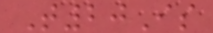T20Is
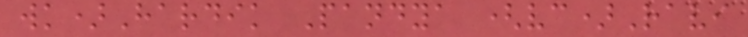wk)Hardik Pandya (vc)Ravi
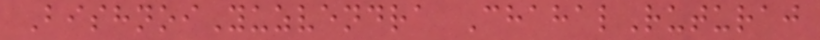BishnoiYuzvendra ChahalRuturaj
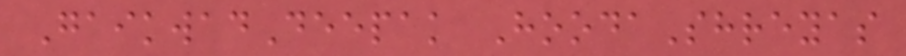GaikwadDeepak HoodaShreyas
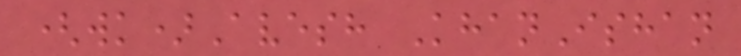(wk)Avesh KhanIshan
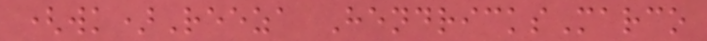(wk)Reeza HendricksMarco
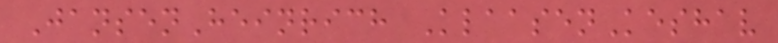JansenHeinrich KlaasenKeshav
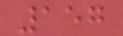157
